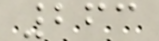263
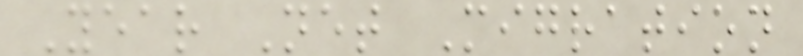Year Net Migration
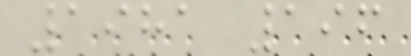1981 196
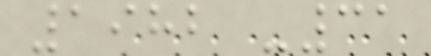1982 -31
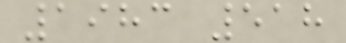1983 518
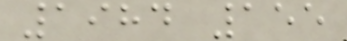1984 155
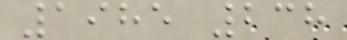1985 238
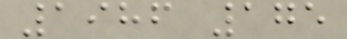1986 175
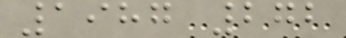1987 272
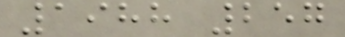1988 257
